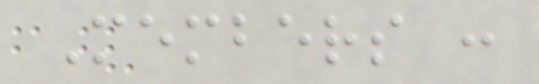Members :
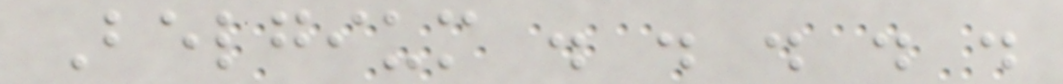Belgium . . . . .
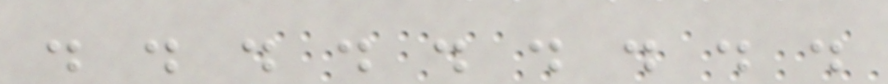. . . . . . . . .
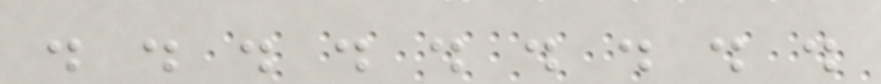. . . . . . . . .
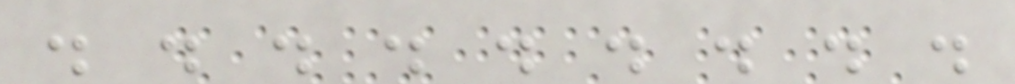. . . . . . . . .
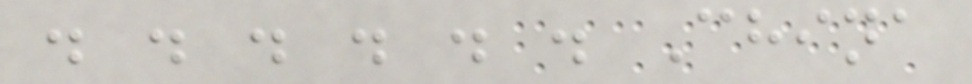. . . . . . China
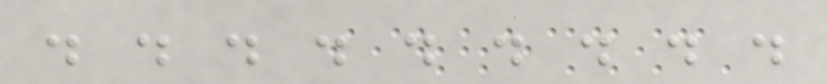. . . . . . . . .
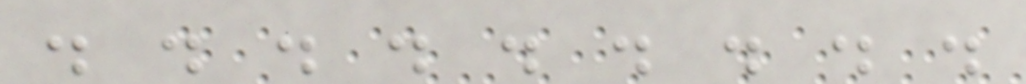. . . . . . . . .
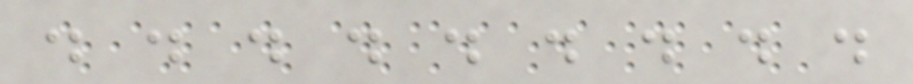. . . . . . . . .
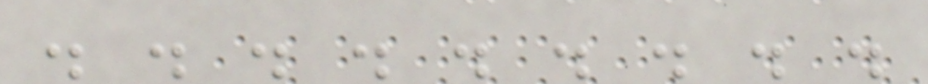. . . . . . . . .
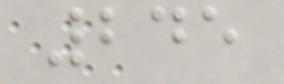245
